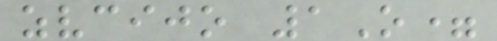zvcijo 1O=
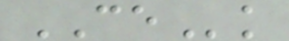CEk
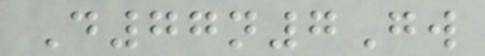D77n7Gw
